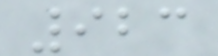923
